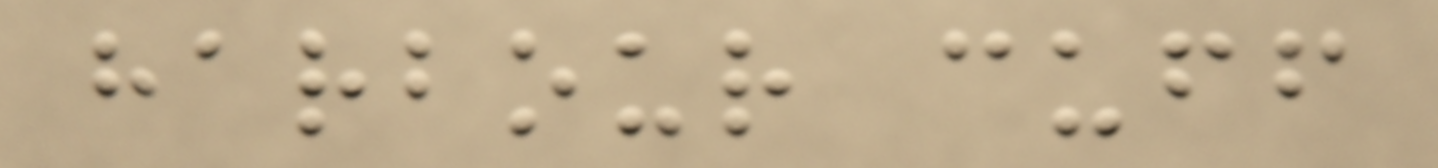harbour cuff
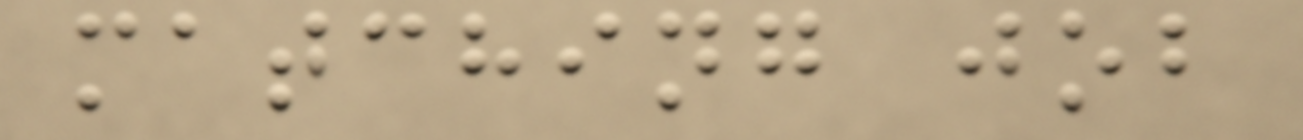matching job
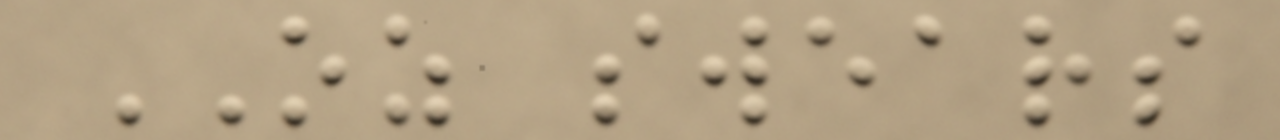OZ swears
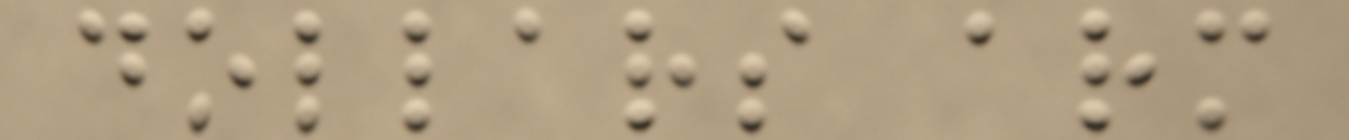dollars arm
